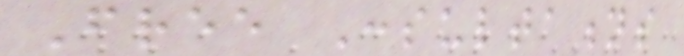Free Consultations
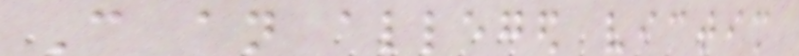Can an alleged victim
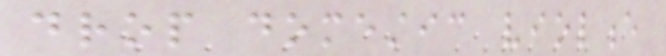drop domestic violence
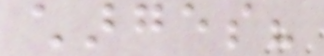charges?
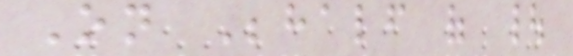On Behalf of |
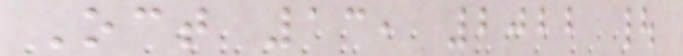Oct 13, 2022 |
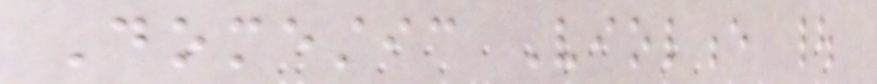Domestic Violence |
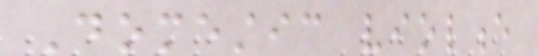Domestic violence
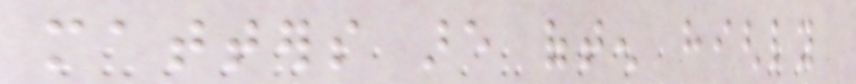matters are often highly
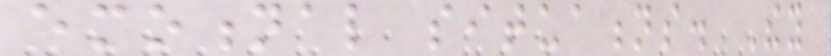emotional situations. They
